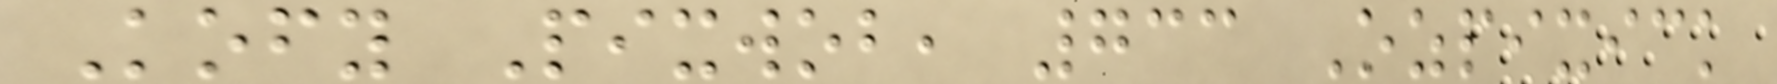Kofy Pixwob, 733 Ozpixick
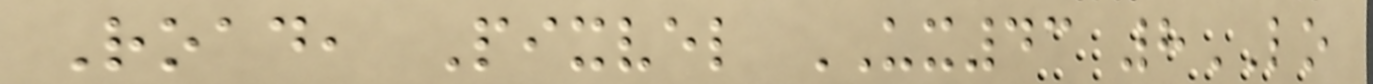Road, Pixvel UX43 8LO
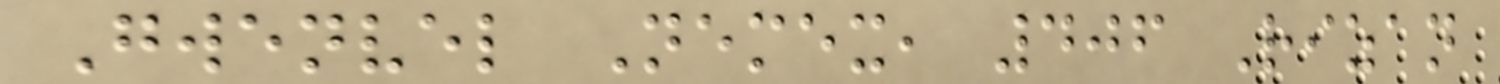Gwenvel Nemex, 406 Rizan
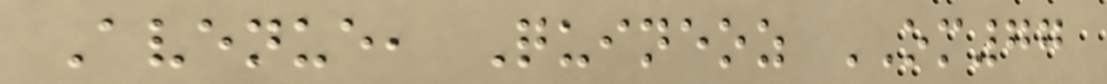Avenue, Quineoz OM77
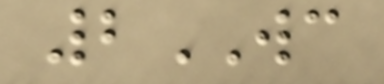2WC
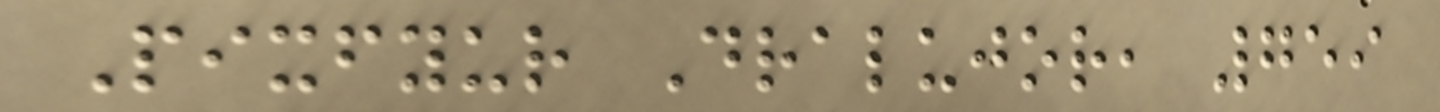Pixfyur Dralujor, 759
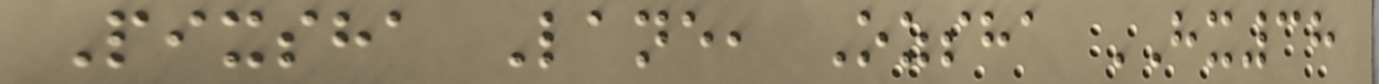Pixsha Lane, Ozsha HX38
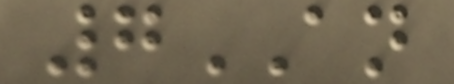7AN
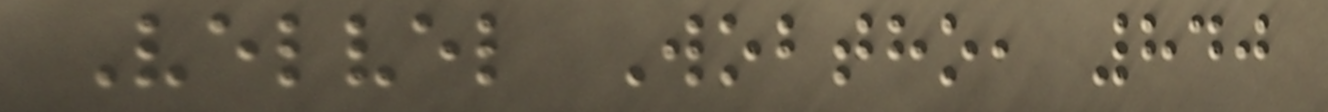Velvel Wobtho, 840
